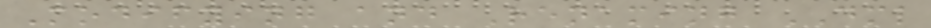Modifying and Renaming DML
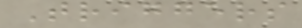Triggers
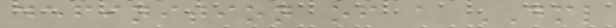definition of a DML
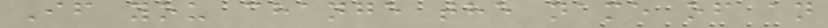If you change the name of an
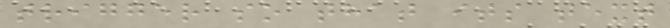trigger so that its text
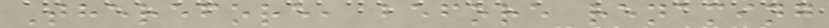Therefore, before renaming
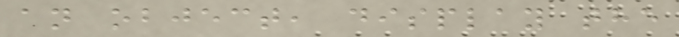an object, display the
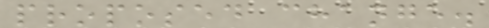proposed change.
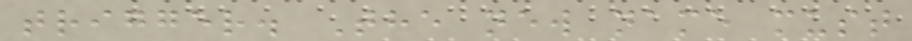trigger. The new name must
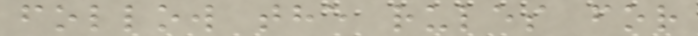follow the rules for
